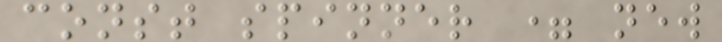const spinner = new
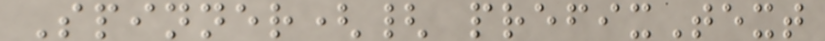Spinner({ prefixText
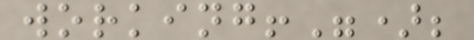working!");
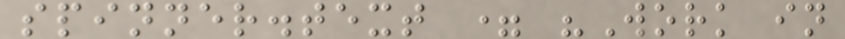spinner.text = "Work in
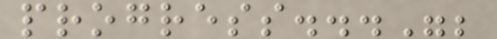progress...";
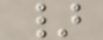}
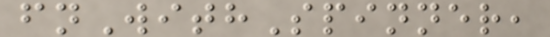fnWithSpinner,
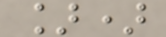])
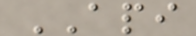API
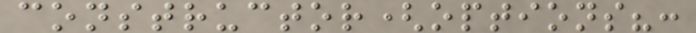constructor(options?:
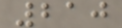210
